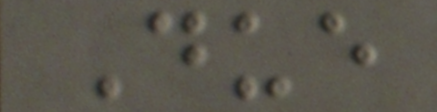Due
